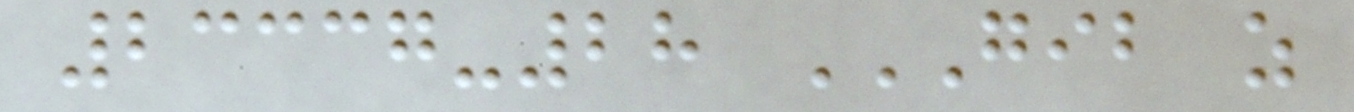23337-28 GIB Z
